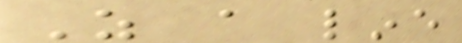As a line
